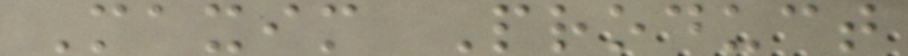Maxim Product
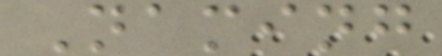Naming
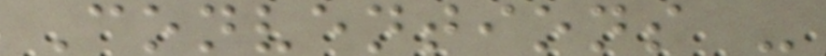Conventions -
